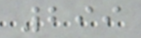299
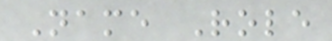Name Role
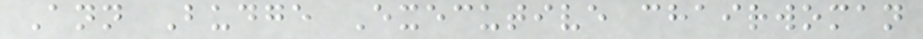Ann Budge Executive chairwoman
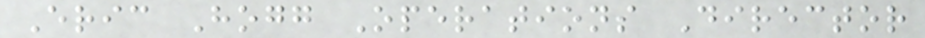Eric Hogg Operations Director
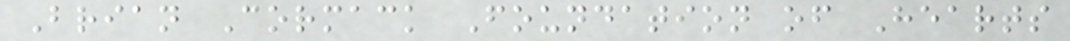Brian Cormack Foundation of Hearts
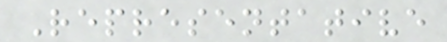Representative
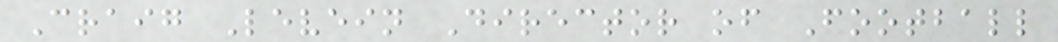Craig Levein Director of Football
